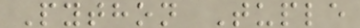Python Tuple
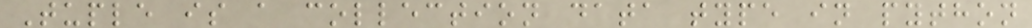Tuple is a collection data type in python
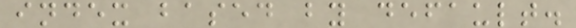index based by default.
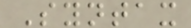Syntax
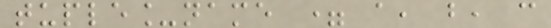tuple_name = a, b, c
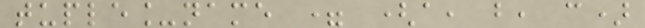tuple_name = (a, b, c)
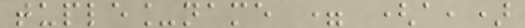tuple_name = (a,)
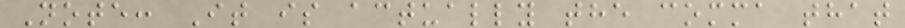Note: It is actually the comma that
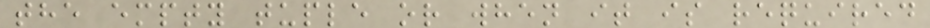the empty tuple or when it is required
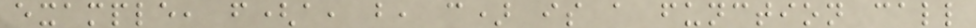example, f(a, b, c) is a function call
